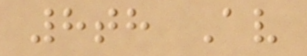8th Av
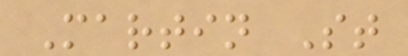Martin St
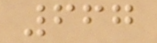667
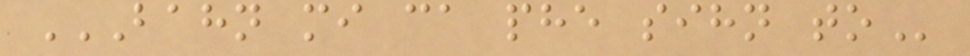BAHN MI CA PHE SIHN TO
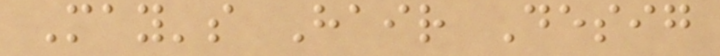May's Hair Desig
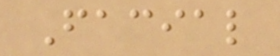Facial
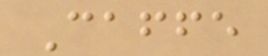Caffe
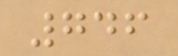746
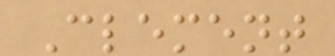Clement
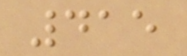415
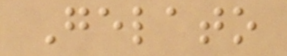Gelato
